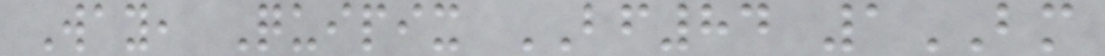Way, Quipix BF84 1BM
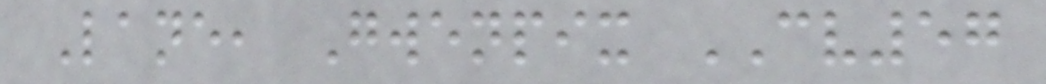Lane, Gwenpix CV57
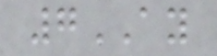7AY
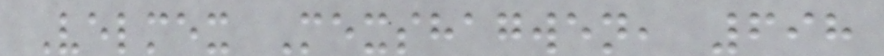Velmex Mexshagwen, 698
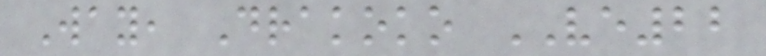Way, Drakoko VE22
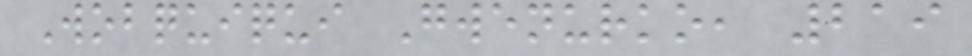Wobquiqui Gwenurko, 219
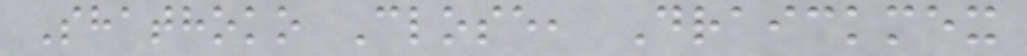Shathoko Close, Draickmex
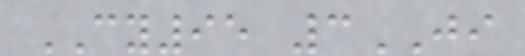CY95 3JI
